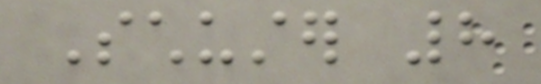Schuster 8
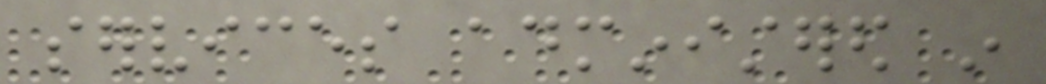services administered in
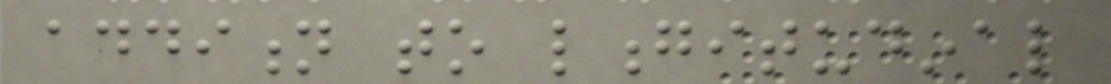addition to longitudinal
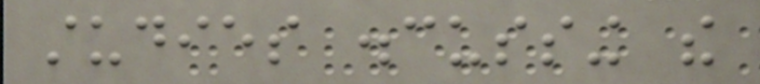studies discussing the
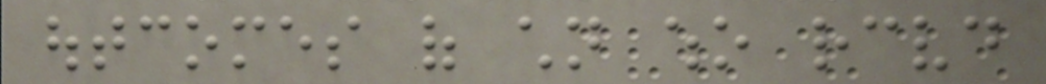outcomes of children who received
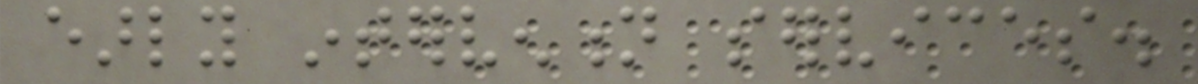early intervention services.
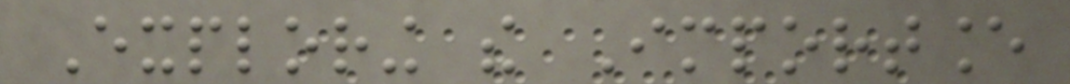Exploring the Importance
